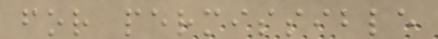for permissible
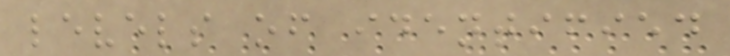levels of identified
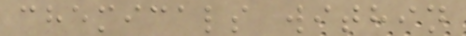chemicals within
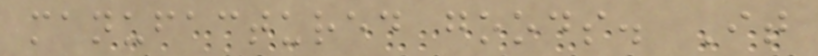manufactured goods. It
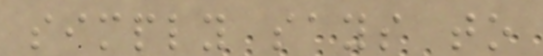simply says to
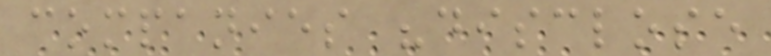companies "disclose
